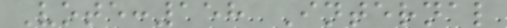Vote:158 Internal
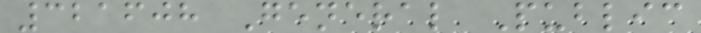321608 General Public
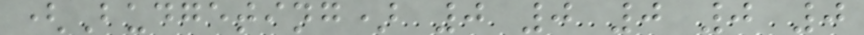(Budgeting) 0 0 0 0 0
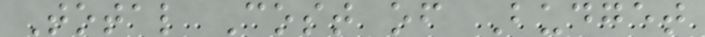Total Cost of Budget
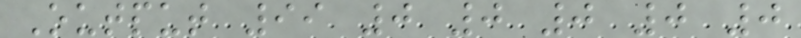Output 99 0 0 0 0 0
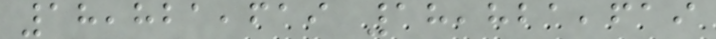18,821,619 18,821,619
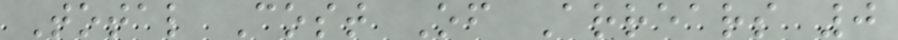Total Cost Of Arrears 0
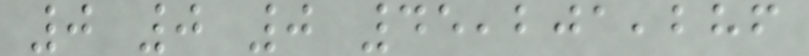0 0 0 45,201,286
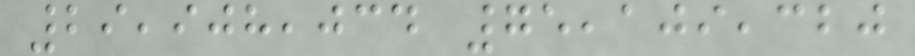29,908,034 75,109,320
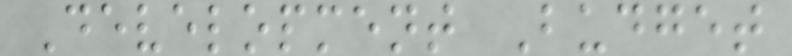Development Budget
